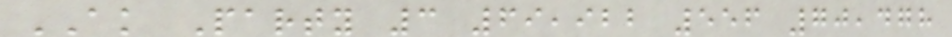AK Party 3 69,922 556 70,478
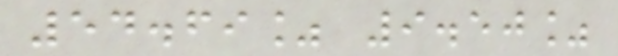54.69% 9.50%
